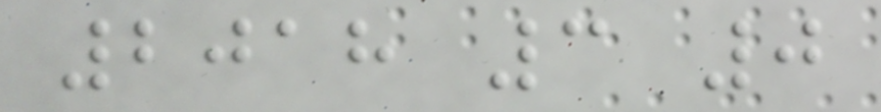2018 3 0
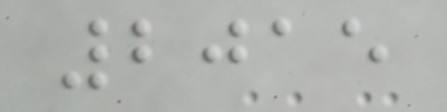2015
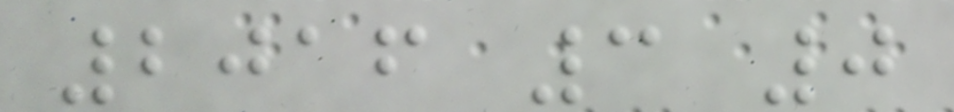2016 3 0
